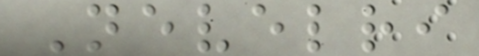Nevelri
